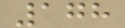178
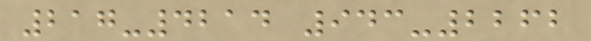217-4214 943-2262
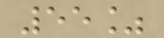55%
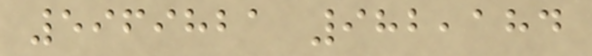5969821 982,184
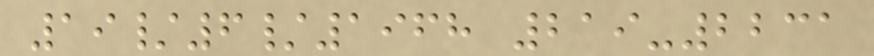19/6/1968 219-2231
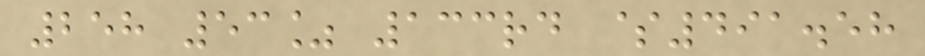258 53% 133rd $491.58
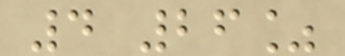4 26%
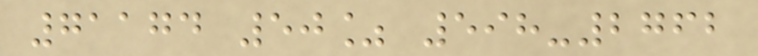71174 50% 598-2762
